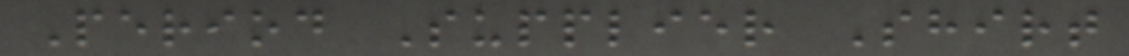Period Supplier Shirt
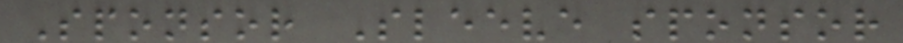Sponsor Sleeve sponsor
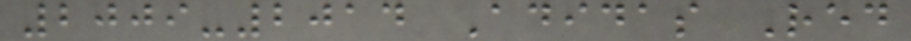2009-2014 Adidas Red
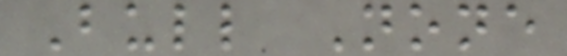Bull None
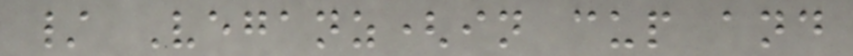/ Veganz(in cup and
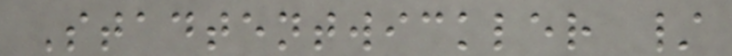Stadtentwickler /
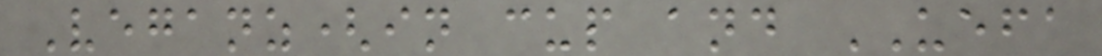Veganz(in cup and UEFA
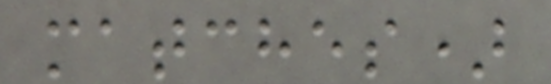matches)
